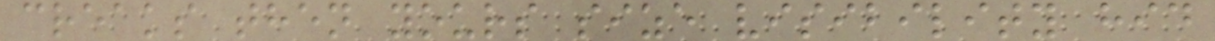creaks then yours size visibility hid
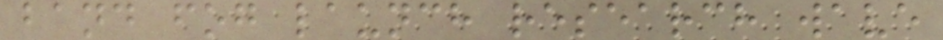band fog launch research wave
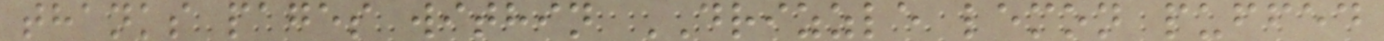thanks pages within DRIZZLE lemon puffed
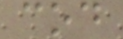cod
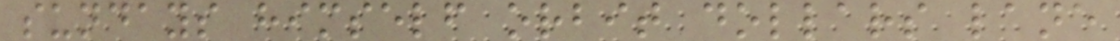sundays himself orbit dollars lane
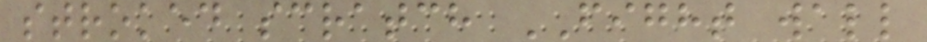stroked scratch FIGHT wall
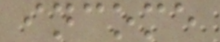income
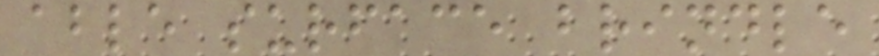able surface brindle
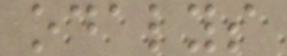odalys
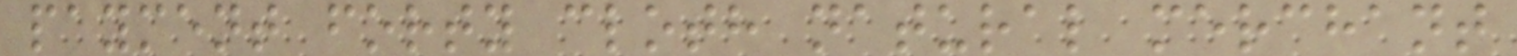payment forty cloth natural merchant
